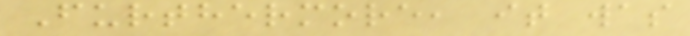Furthermore, it was
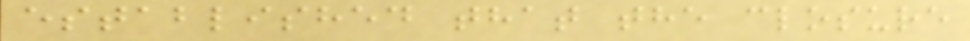established that the closure
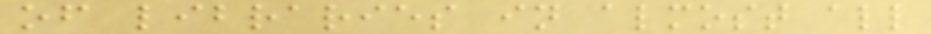of libraries in almost all
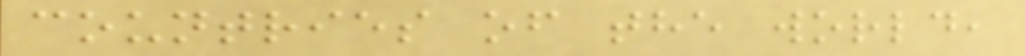countries of the world,
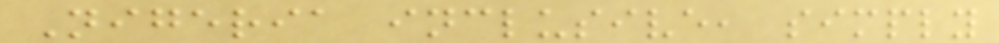Nigeria inclusive, simply
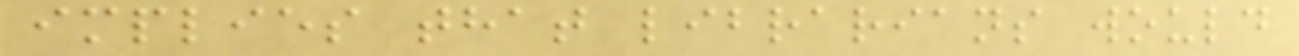implies that librarians would
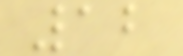12
